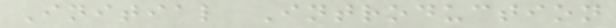Initial Introduction
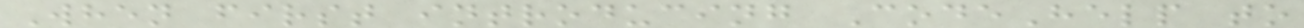When first introducing CodeHelp to
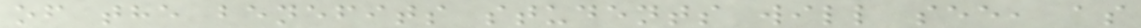of the benefits students will see, as
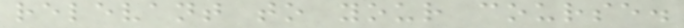relevant to your course.
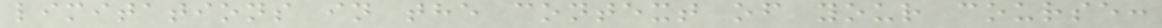limitations in the context of your course:
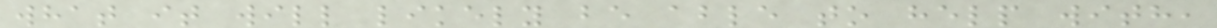what it will likely be able to help with,
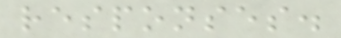responses.
